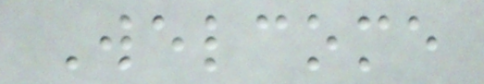Welcome
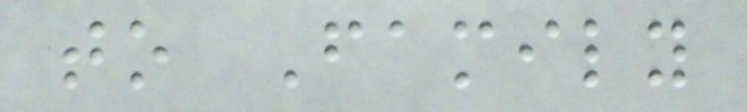to Family
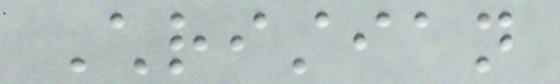Christian
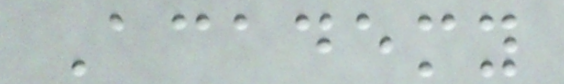Academy
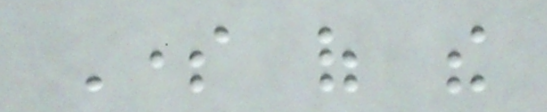Some of the
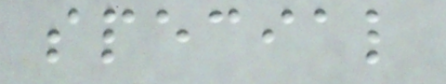special
